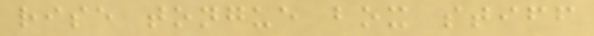rise tongue box stiff
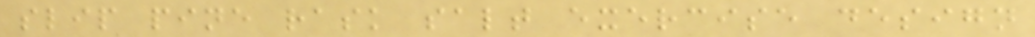slip pine rask salt exercise design
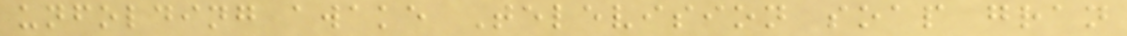unfolding awake Television soap gran
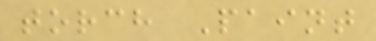torch Paint
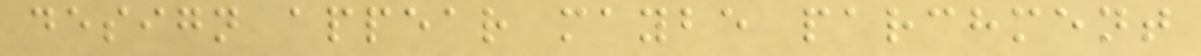design appear maybe parchment
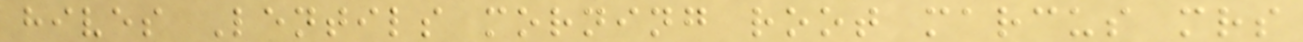hives Lentils morning root marcus mrs
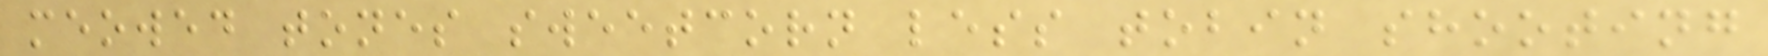meowed tones sweetcorn less tobin shooting
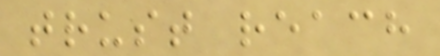trust reach
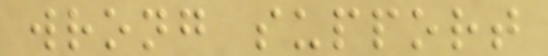wrong support
